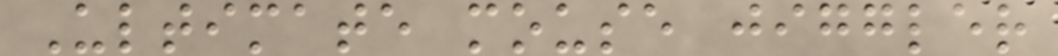Ultimate mouse jiggler
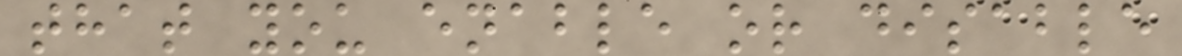that you enable or disable
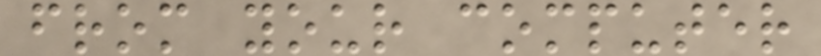from your computer
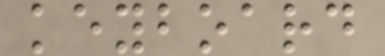keyboard
